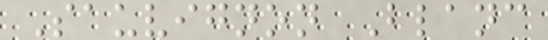Sauvignon Blanc
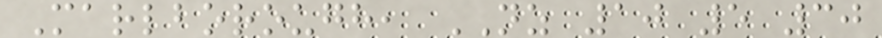Marlborough, NZ 10 5 30
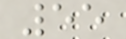55
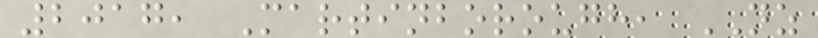2017, Martinborough, NZ
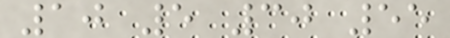10 5 30 55
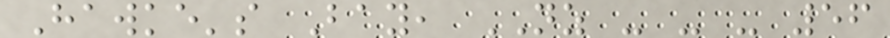Hawke's Bay, NZ - - - 56
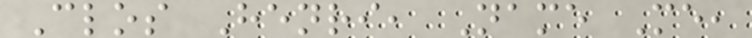Clos Henri, Name Me,
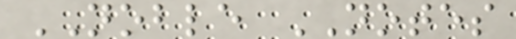NOBLE NOTES
